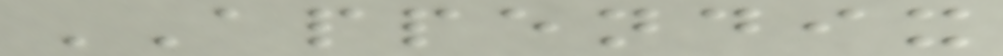APPENDIX
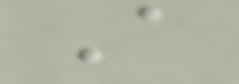A
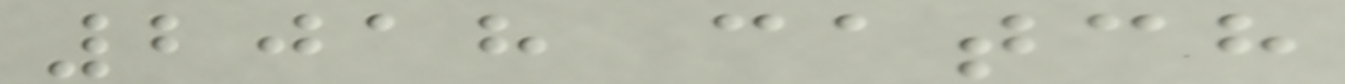2018 catch
